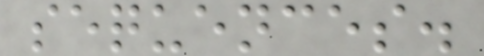sequences.
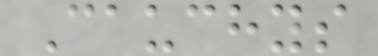Cauchys
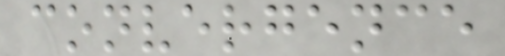convergence
